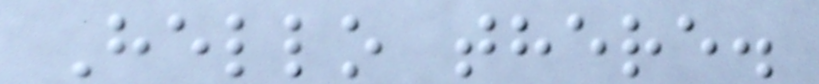Hello there.
